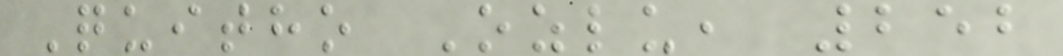Quitho Ozlu, 252
